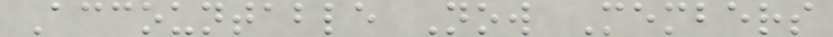Accountable Now Members
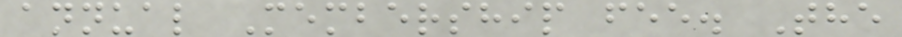annual Membership fee. The
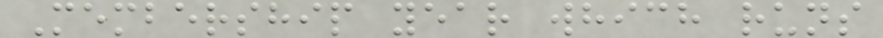Membership year which runs
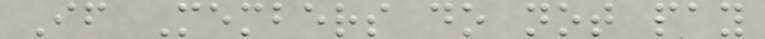If Members do not pay
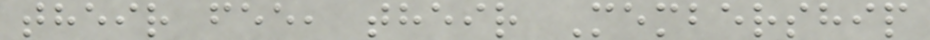their fee, their Membership
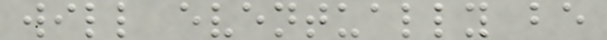will eventually be
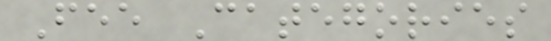Fee Categories
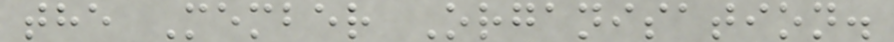the Member Organisation.
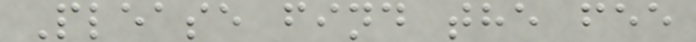Please find the fee
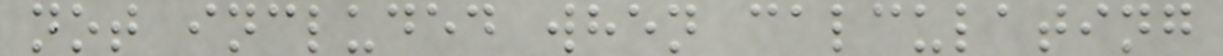not included when calculating
